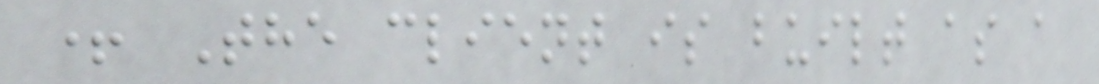+ The client is built as a
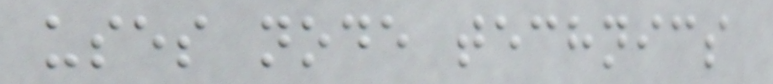uses node technics
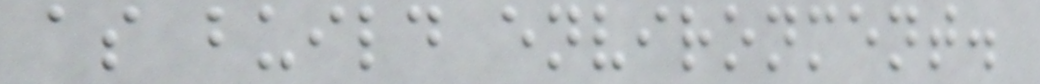as build environment.
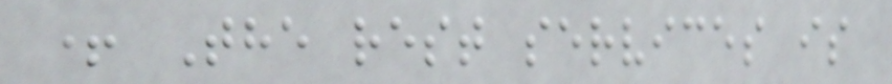+ The rest services is
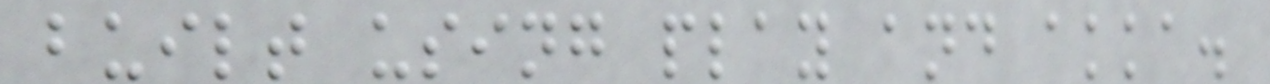built using play and akka.
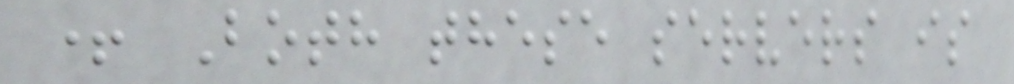+ Both these servers is
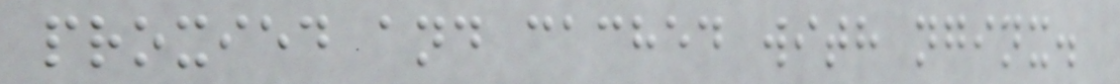proxied and cached with nginx.
